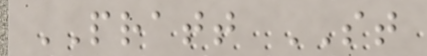PRATT ST
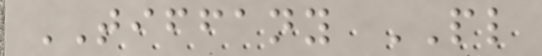TIFFANY PL
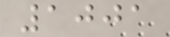1001
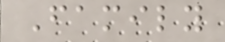Family
